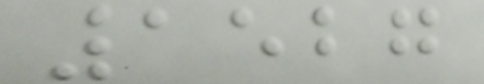1527
